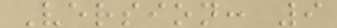Version: 9
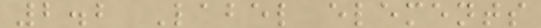2.2 Label elements
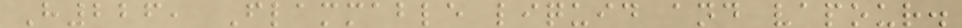H226, Flammable liquid and vapour.
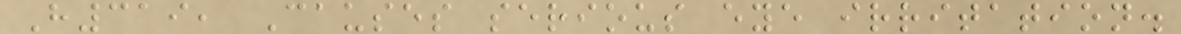H319, Causes serious eye irritation.
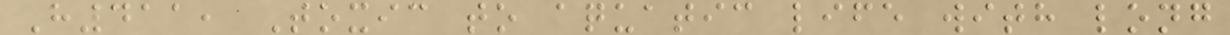H411, Toxic to aquatic life with long
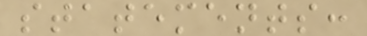statements:
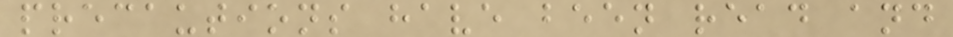precautions have been read and
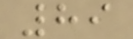89
